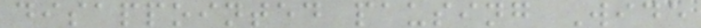disappointed pausing Wide
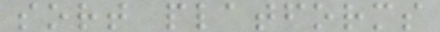sort platforms
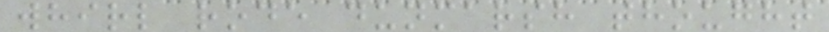whirl rode dunmarsh thought
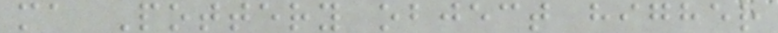ma Pottery object higher
